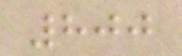800
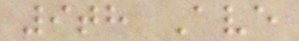9th Ave
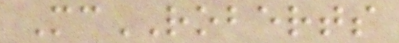McROBERTS
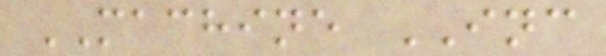MACHINE INC
